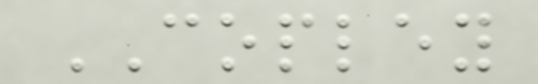COPLEY
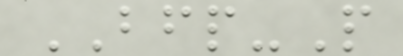BFP-P
